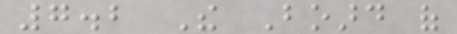7.2 The Board of
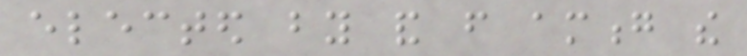elected by and from among the
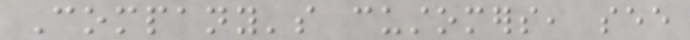Company's customers, see
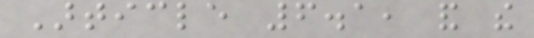Article 6.1, and the
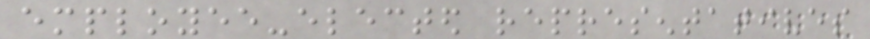employee-elected representatives
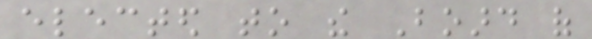elected to the Board of
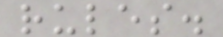rules.
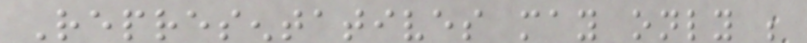Representatives may only be
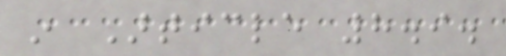in Article 8.9.
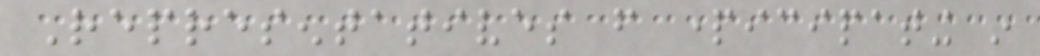Representatives from participating in
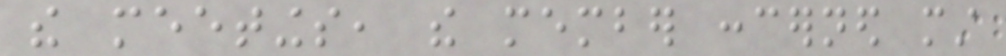the meetings, the member concerned must
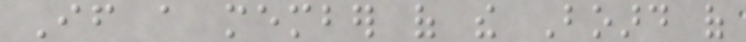If a member of the Board of
